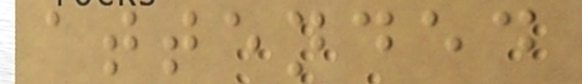attended
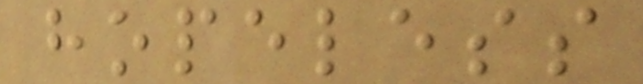hopeless
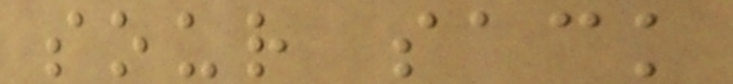sour sack
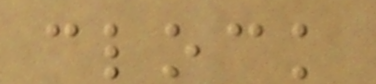clock
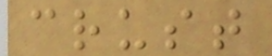crust
